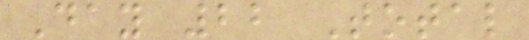Day 22 Total
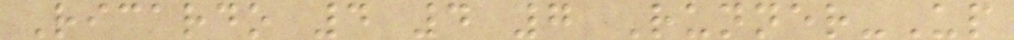Ricardo 4 4 7 Runner-Up
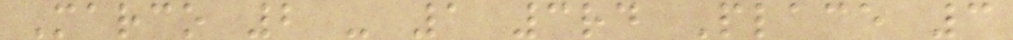Marco 2 - 1 3rd Place 3
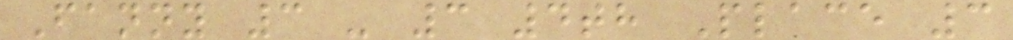Fanny 3 - 3 4th Place 3
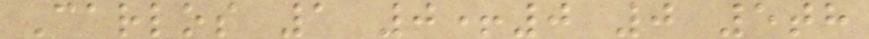Carlos 1 0+0 0 5th
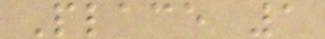Place 1
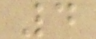4
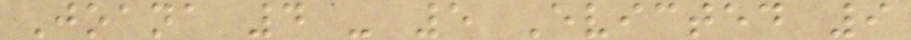Joana 4 - 5 Evicted 9
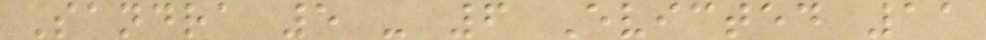Sandra 5 - 6 Evicted 11
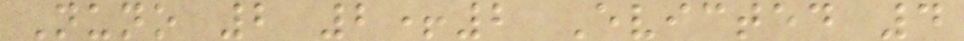Nuno 2 2+2 Evicted 4
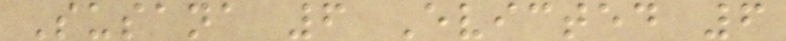Susana 6 Evicted 6
